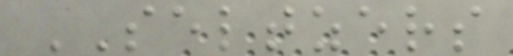SELTZERS
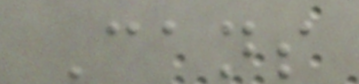Cans
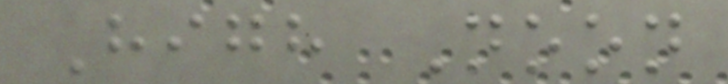High Noon
